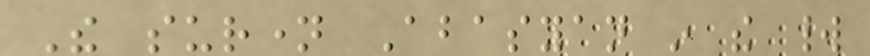The surname Abasyan in the world
